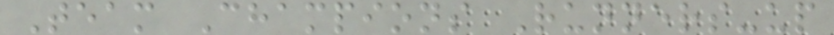Team Champions Runners-up
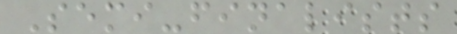Semi-finalists
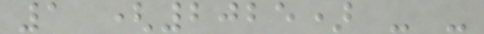1 (2025) - -
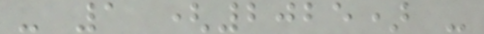- 1 (2025) -
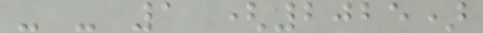- - 1 (2025)
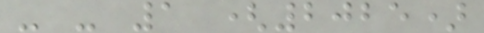- - 1 (2025)
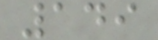149
